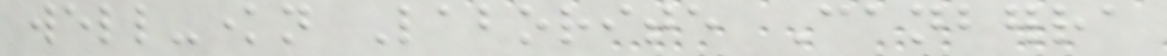well-known Laborite Canberra
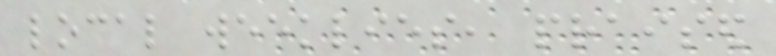local weeklies, praised
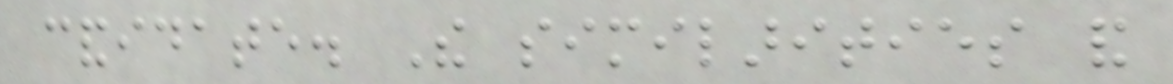candidate. The similarities and
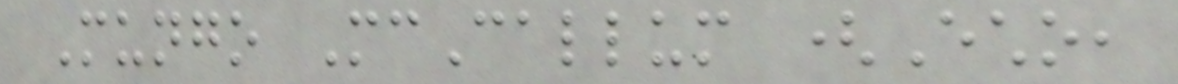Mungo McCallum (Echo,
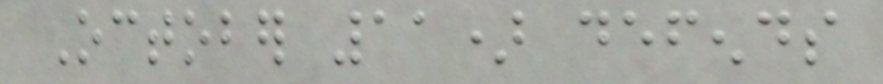October 11) defends
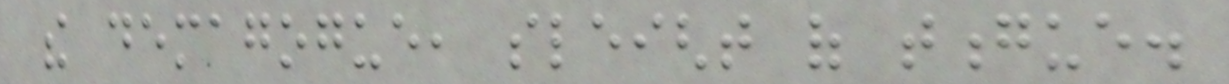the demagogue, sleight of tongue.
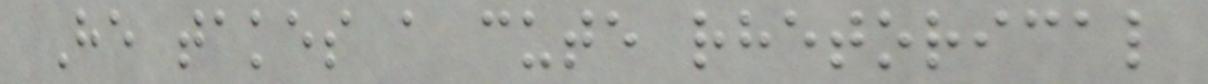He takes a cute rhetorical
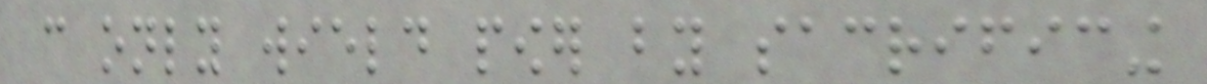can only wield power by sacrificing
